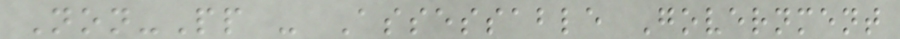Non-Pp - Assessable Government
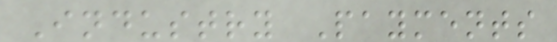Industry Payments
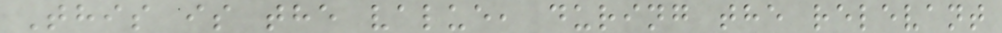This is the value, during the relevant
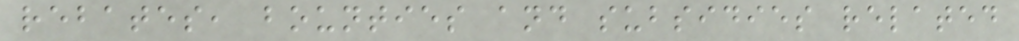rebates, bounties and subsidies related
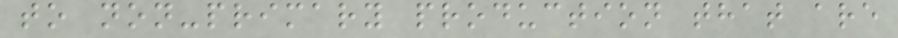to non-primary production that are
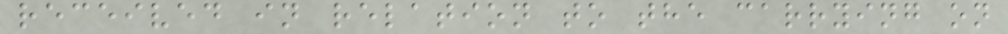received in relation to the carrying on
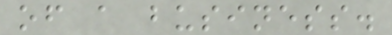of a business.
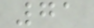71
